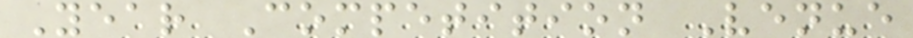Year Competition Venue
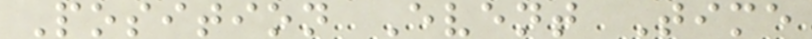Position Event Time
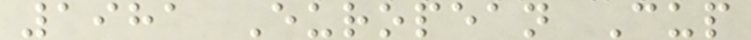1981 European Cup
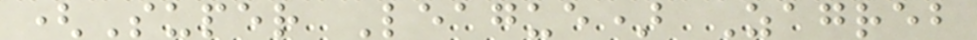(Super League) Zagreb
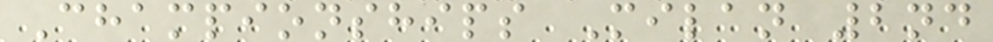Championships Milan 2nd
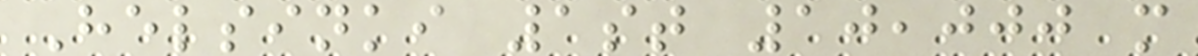Helsinki 1st 10,000 m
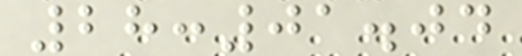28:01.04
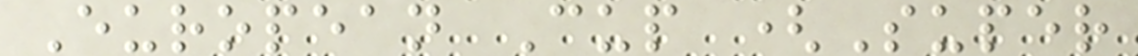European Cup (Super
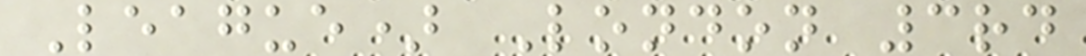League) London 3rd
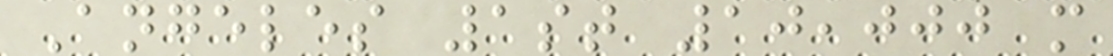Angeles 1st 10,000 m
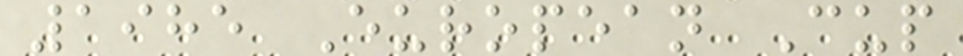1985 European Cup
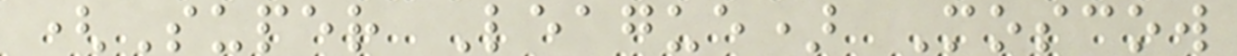(Super League) Moscow
